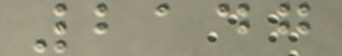2147
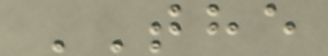THE
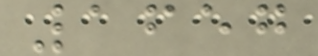1657
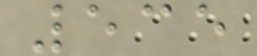535
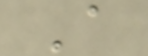A
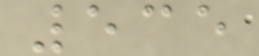535
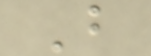B
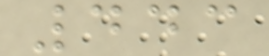443
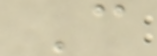C
